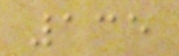135
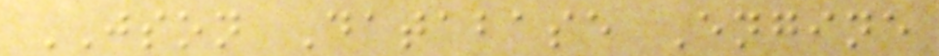JSON Database Engine
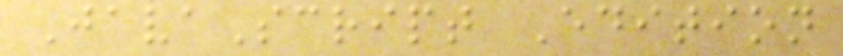JavaScript Edition
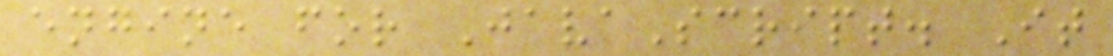engine for JavaScript. It
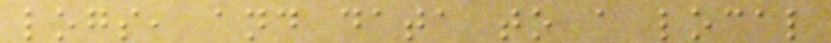logs, and data to a local
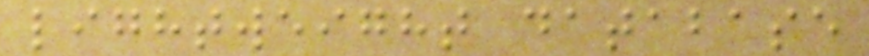lightweight database
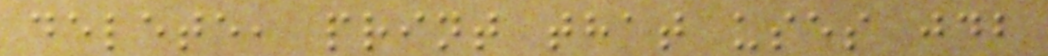delete, print that uses jdb
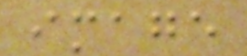image
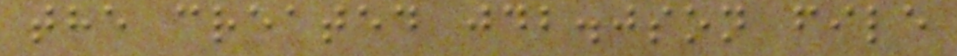the created jdb.json file
